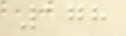178
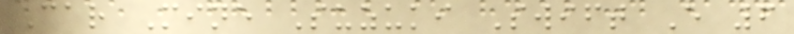Car Mine Suzuki Swift E 6
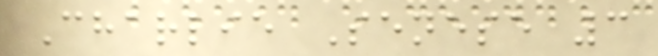Charlie Senese 3
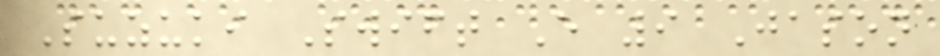Suzuki Swift E 9 Jason
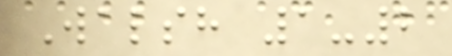Walsh 1-2
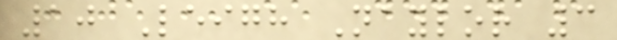10 Leigh Naylor 3
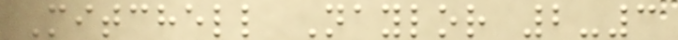Mitchell Naylor 2-3
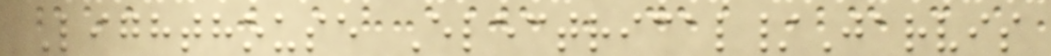Lighthouse Electrical/Jarvis
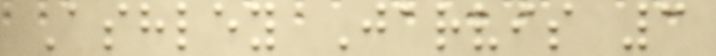Ashley Jarvis 3
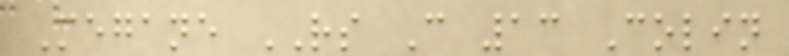Megane RS C 13 Colin
